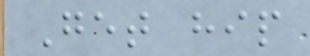Get hip
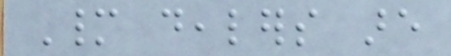Many dealers are
